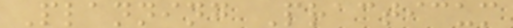Planning Practicum
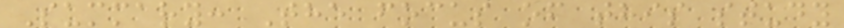Summary: The focus of this study
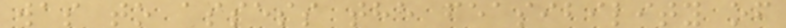was to assess the feasibility of
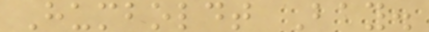Humboldt Bay.
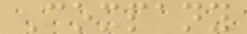Company
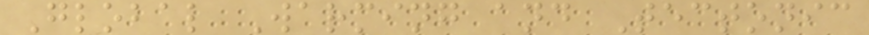Global Warming and Tectonic
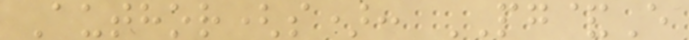Author(s): PG&E
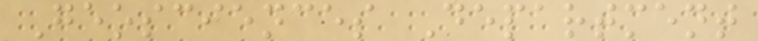Geosciences Department
